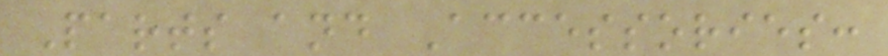Parts and Accessories:
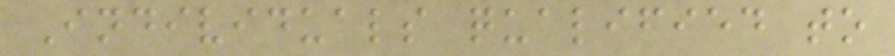Individuals qualified to
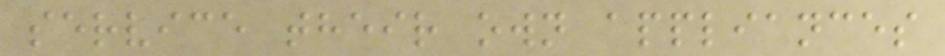service their own appliances
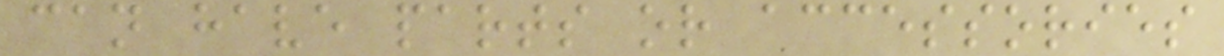can have parts or accessories
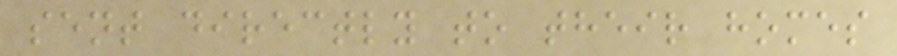sent directly to their homes
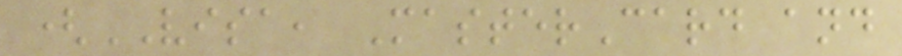(VISA, MasterCard and
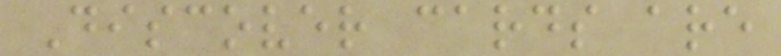Discover cards are
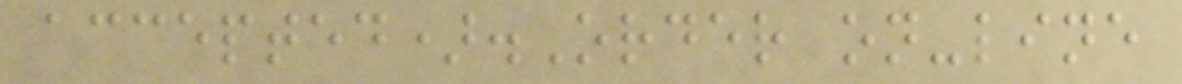accepted).Order on-line
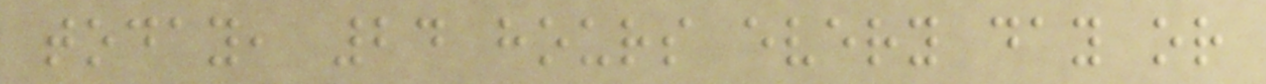today, 24 hours every day or
